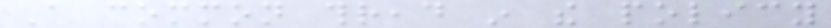A common thread in the policy
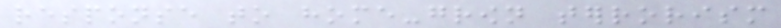response to home-grown terrorism
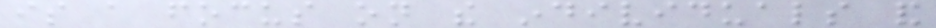is a focus on the individuals and
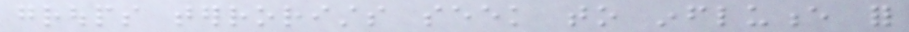groups terrorists seek to influence for
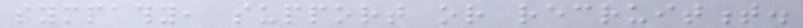sympathy, support or recruitment.
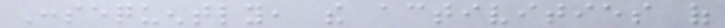Consequently, the activities of
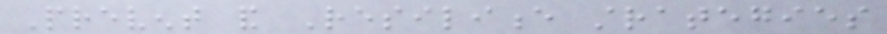Prevent and Resilience strategies
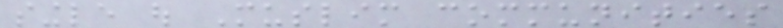single out Muslim communities
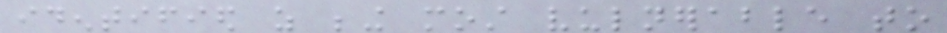identified as being most vulnerable to
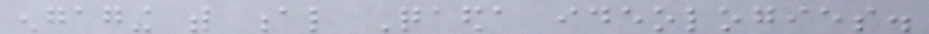engaging with al Qaeda ideologies.
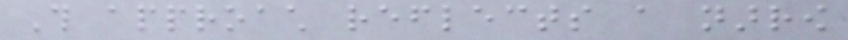This approach reflects a narrow
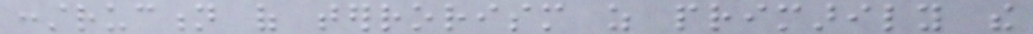construction of terrorism as primarily the
